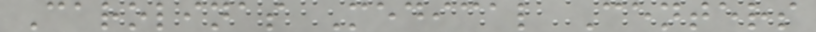Carolinas Medical Centers
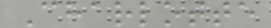Charlotte
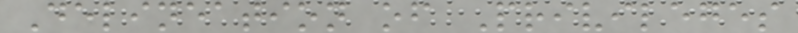Delineation of Privileges
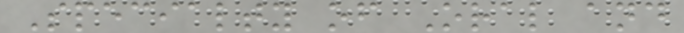Specialty of Oral and
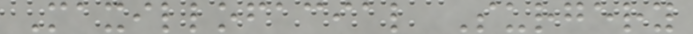Maxillofacial Surgery
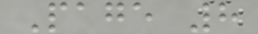Page 8
